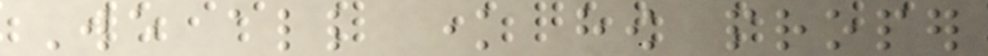We all know how proper
